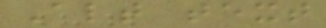Alt text
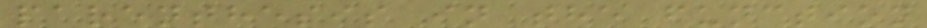parenthesis in the function
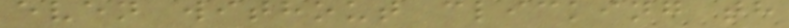even without clicking th
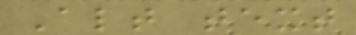Alt text
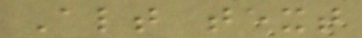Alt text
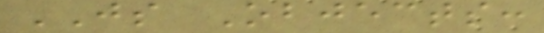JS Objects:
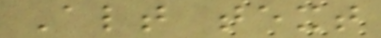Alt text
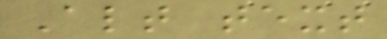Alt text
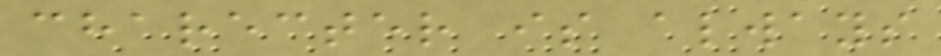charecter is always
